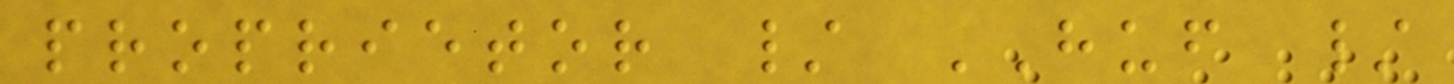proprietor / HUF /
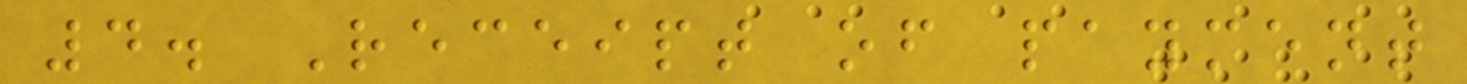4. Receipt of payment
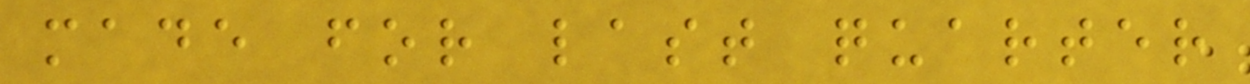made for last quarter
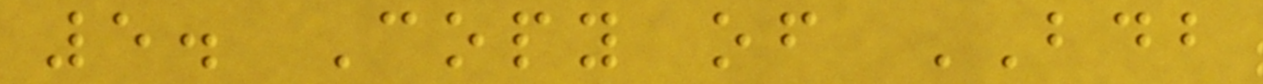5. Copy of BDB
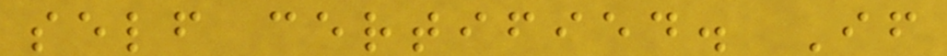self certified. If
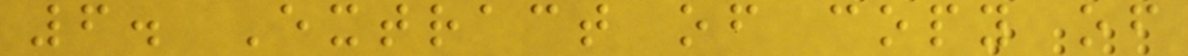6. Extract of copy of
